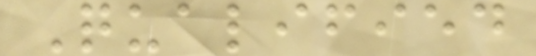Qualified
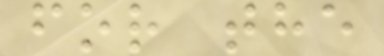for the
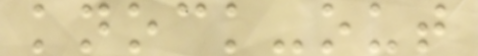knock-out
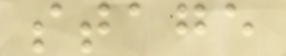stage
